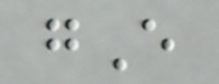gE
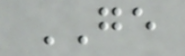GE
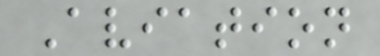Aviation
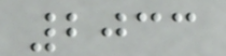2033
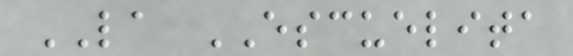LA ESCUELITA
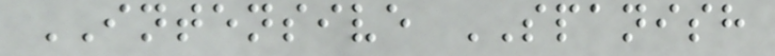INTENSIVE SPANISH
